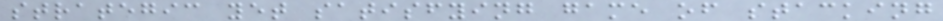strategic yet satisfying game of stacking
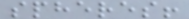spheres!
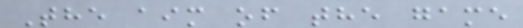The aim of the game
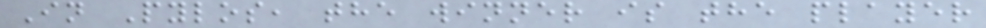In Pylos, the winner is the player
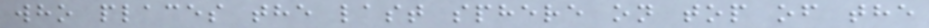who places the last sphere on top of the
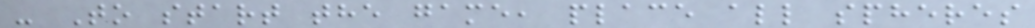- To start the game, place all spheres
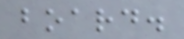board.
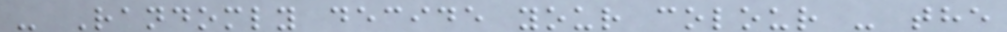- Randomly decide your colour - the
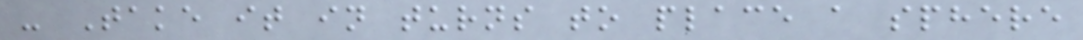- Take it in turns to place a sphere
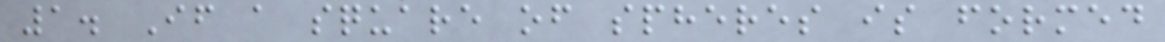1. If a square of spheres is formed
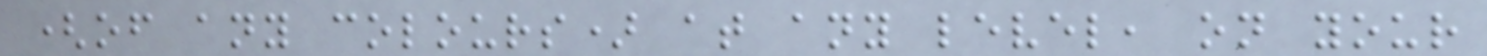(of any colours) at any level, on your
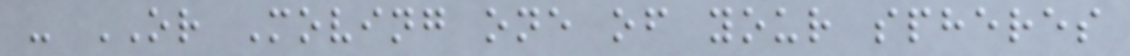- OR Moving one of your spheres
